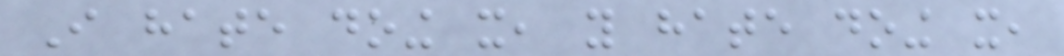I hate doing it, you hate doing it,
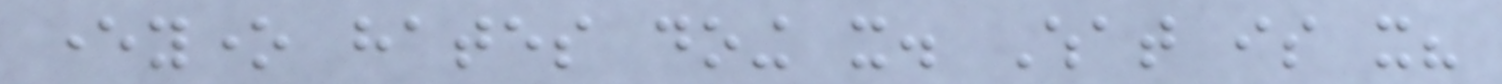everyone hates doing it. What is it?
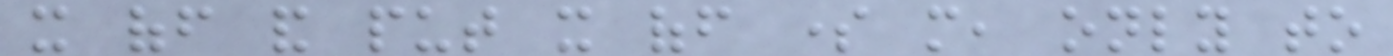it off and put it off some more, only to
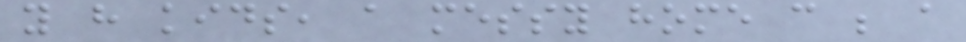you have kids, a messy home can be a
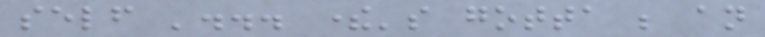self '... there's gotta be an
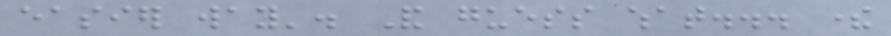easier way'. And guess what... there
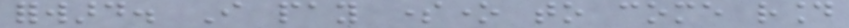forward. I pay someone to come round
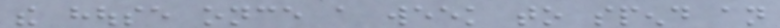the house once a week to spend an
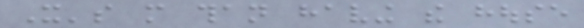It's more than having the house
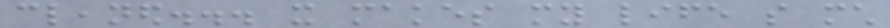cleaned... it makes my life so much
